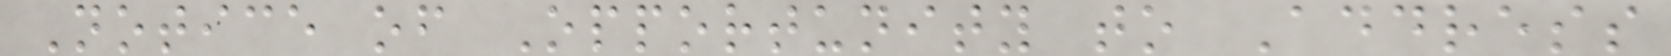Notice of Opportunity to Address
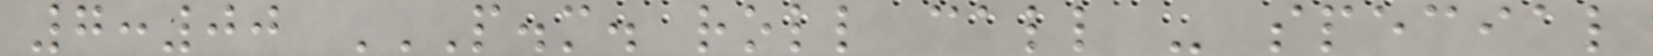7:00 P.M. ROLL CALL - SPECIAL
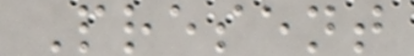Present
